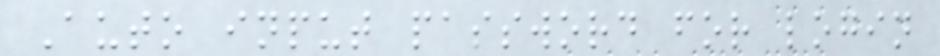Auto input password for login
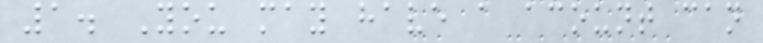1. You may have a acount can
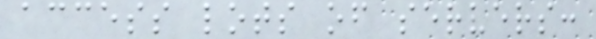access lots of servers:
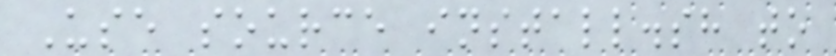Use source install.sh to
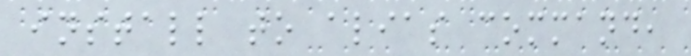install to alias command,
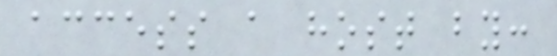access a host by:
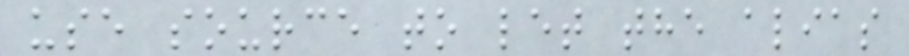use source to let the alias
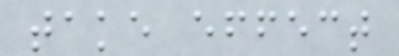take effect
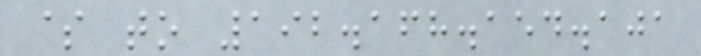$ to 192.168.154.101
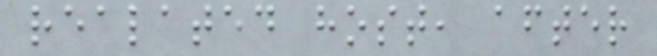realated host, after
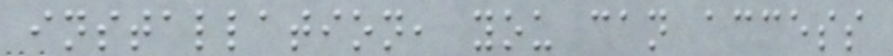installation, you can access
